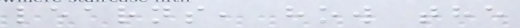learns, how the
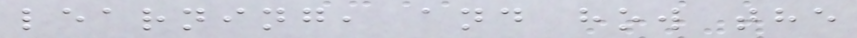learning, and how the
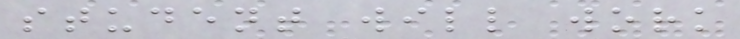student will work
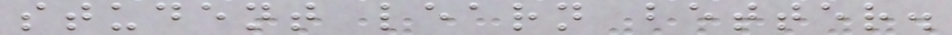student learn better.
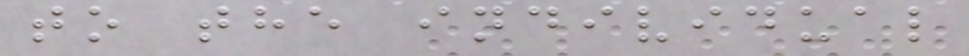to the individual
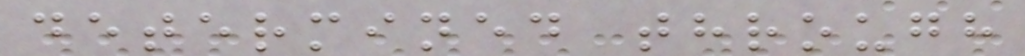determined through
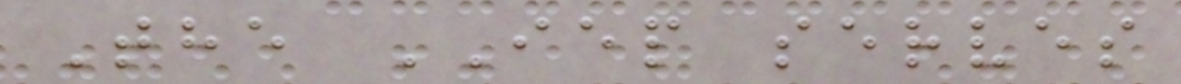The IEP serves
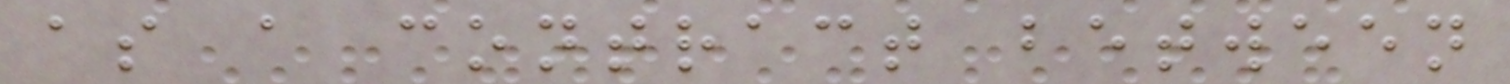as a contract between
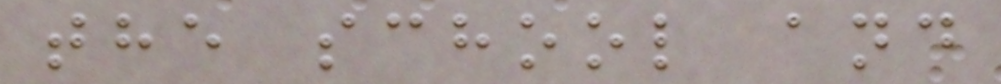the school and
